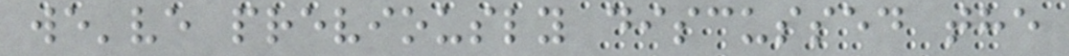we've previously discussed the
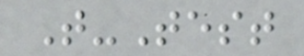T-Test
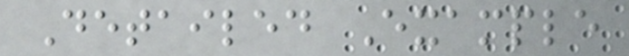Detailed Example
